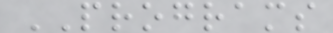PROGRAMS
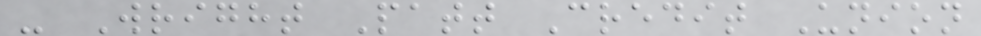- Wright Patt Credit Union
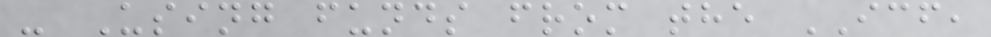- Using funds from the ICF,
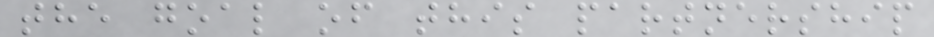the goal of this partnership
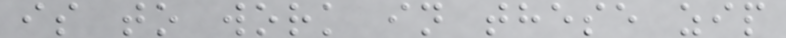is to work in these zip
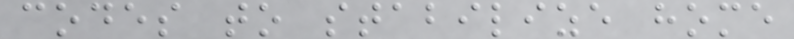codes to stabilize home
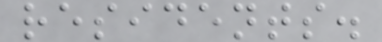residents.
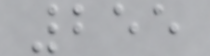255
